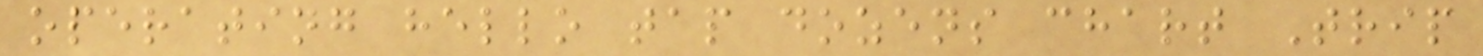operating hello tap dozens chart Trip
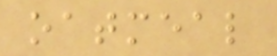oatmeal
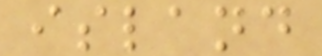island
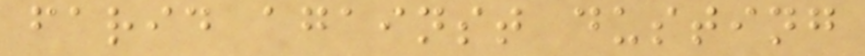farid against dusting
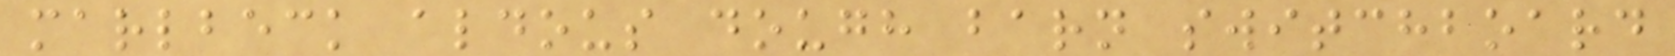marlbeck aldous dough barn switchboard
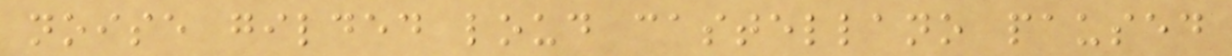noise gilded loud castellano paused
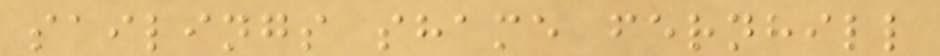sailings shame fernhill
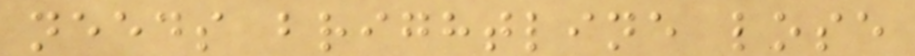needs brightline lose
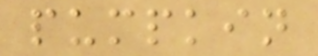pumpkin
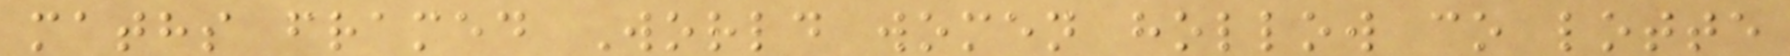maths framed World women hollow co lotte
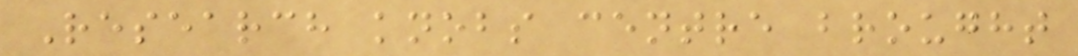Research knobs centre brought
